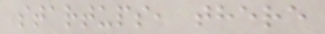startups, there
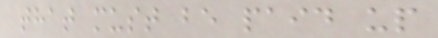that must be paid up
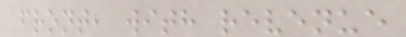front, with revenue
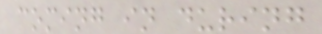coming in during
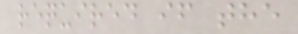required if the
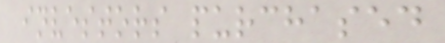investors purchased
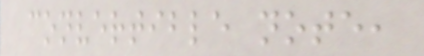convertible note,
